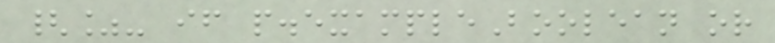{%- if p.exampleBoolean or
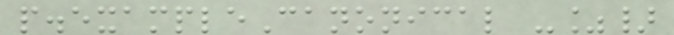p.exampleCanonical -%}
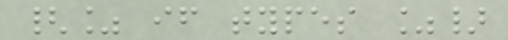{% if types %}
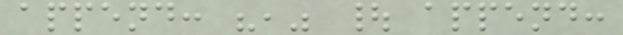append: "," | append:
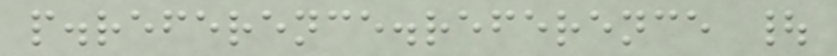p.reference.reference |
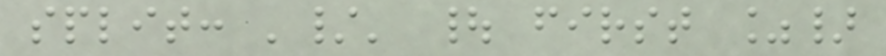split: '/' | first %}
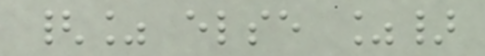{% else %}
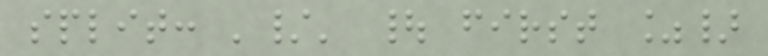split: '/' | first %}
